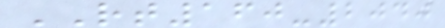RT160-2040
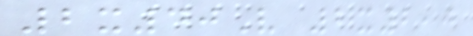2x40V 2x2,0
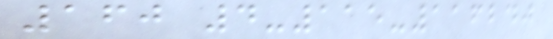160 4-115-116240
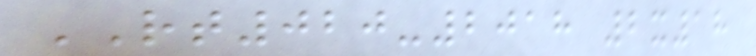RT020-2018 2x18
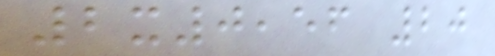2x0,56 20
